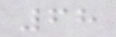68
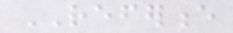REFERENCE
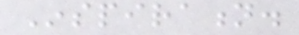Inspiration.
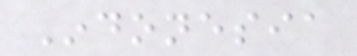Indonesia
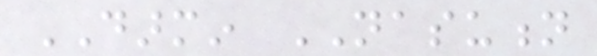DARMIN NASUTION
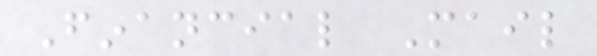Financial Mail
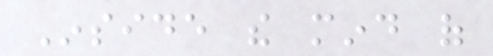Inside the mind of
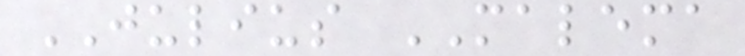JULIUS MALEMA
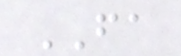FA
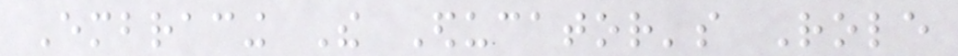Embracing The Educator's Role
